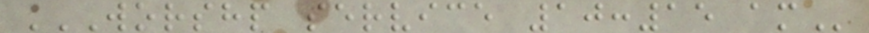WORSHP SERVICE 10:15 AM
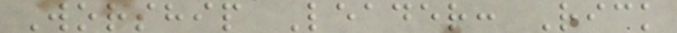Worship Leader: Rick
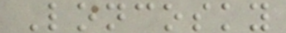Loncosky
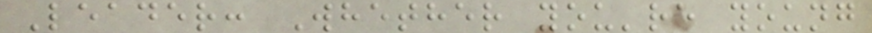Leader: Whether you're young
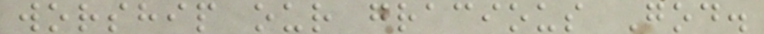worship our gracious God.
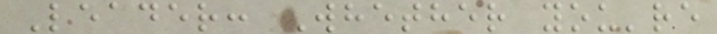Leader: Whether you're
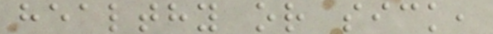healthy or sick,
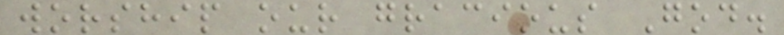worship our gracious God.
